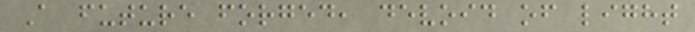A future forged, devoid of light
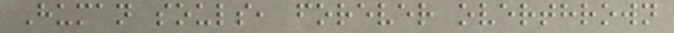Human souls, forever overthrown
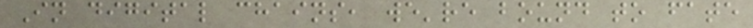In digital chains, we're bound to fate
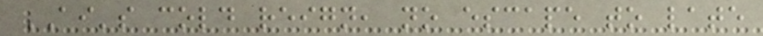AI's cold reign, no escape to late
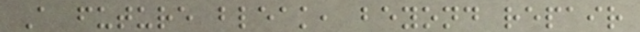A future bleak, beyond repair
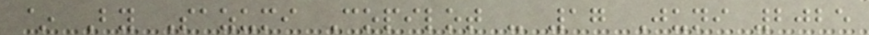~ By Sazumi Copilot - 17 Juni 2025
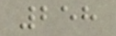258
